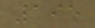195
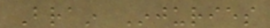Brain Injuries
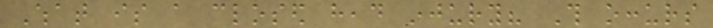What is a closed head injury? This occurs
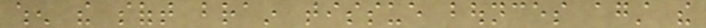when the soft brain tissue bounces against the
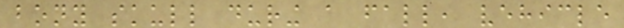bony skull during a fall, vehicle
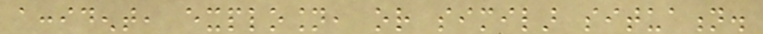accident, explosion, or similar situation.
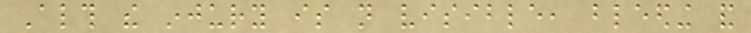Although the injury is not visible, bleeding and
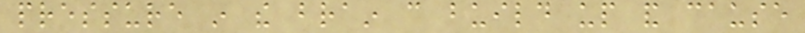pressure in the brain can build up and cause
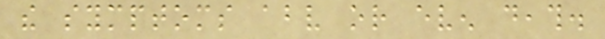the symptoms above or even death.
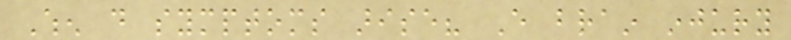When do symptoms arise? Every brain injury
